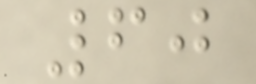60
